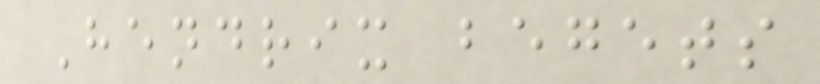Hendrix begets
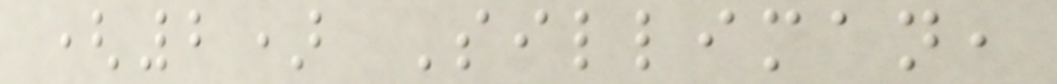(2) Silliman,
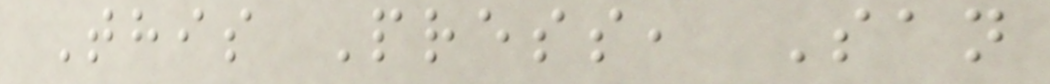This Press, San
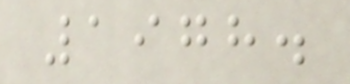1978.
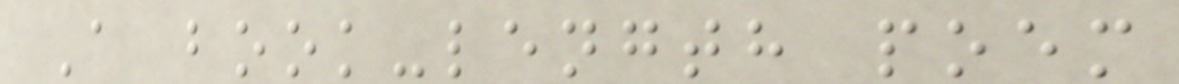A book-length poem
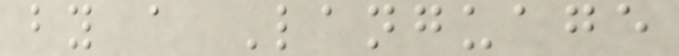by a Language
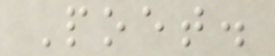Poet.
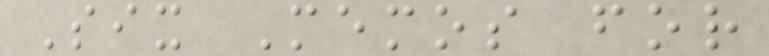Six Memos for
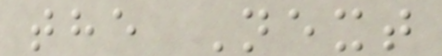the Next
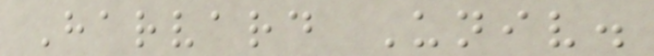Harvard Univ.
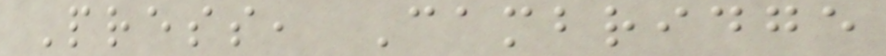Press, Cambridge
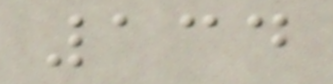134
